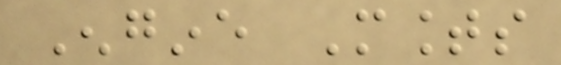Engine Mounts
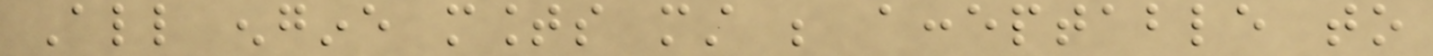All engine mounts must be acceptable to
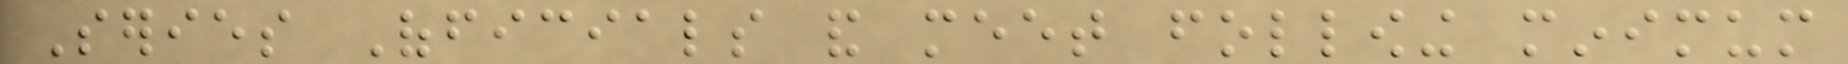Series Officials and meet following minimum
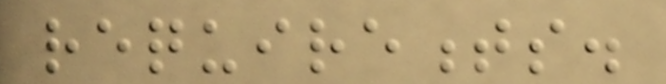requirements.
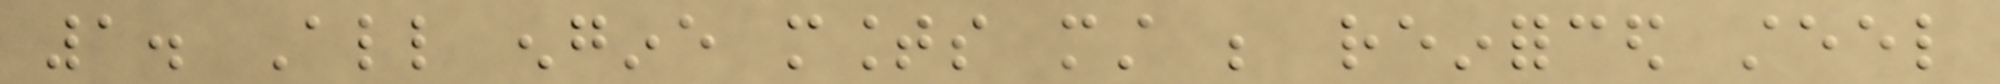1. All engine mounts must be reinforced steel
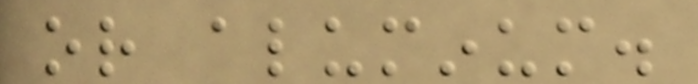or aluminum.
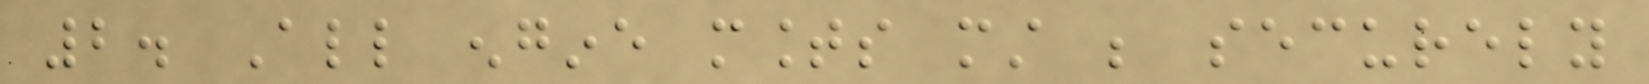2. All engine mounts must be securely
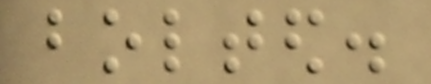bolted.
